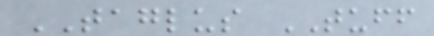TAGLUS TUFF
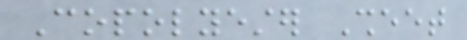Copolyester Sheet
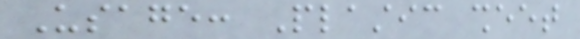Usage: Plastic sheet
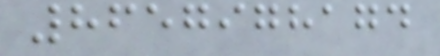8657978174
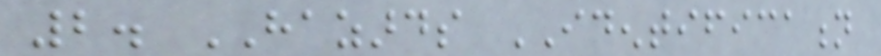2. HAZARDS IDENTIFICATION
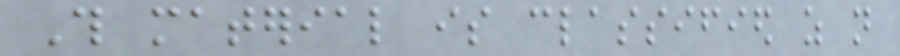This material is classified as not
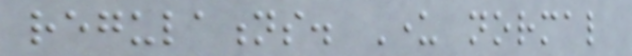regulations. Under normal
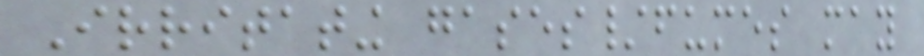Irritating gases/fumes may
